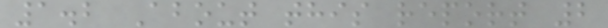1.2 About this report 2
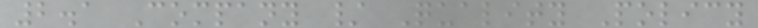2.1 Company / Quality Policy
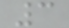3
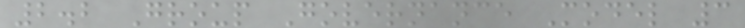2.2 Group Governance Model 3
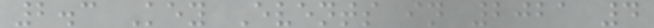2.3 Key Events in 2021 4
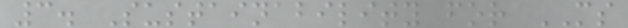3. Sustainability for MS
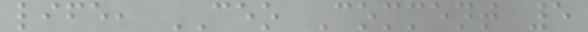life, CEO Comment 5
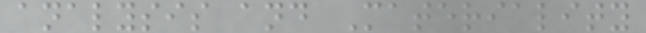analysis and Materiality
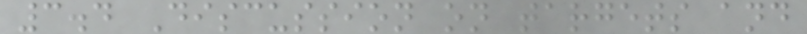3.4 Discussion on targets and
